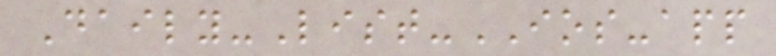Daily-List-IOS-app
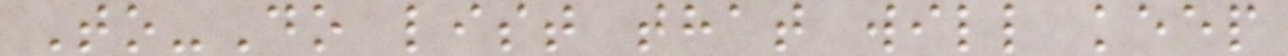To-Do list that will keep
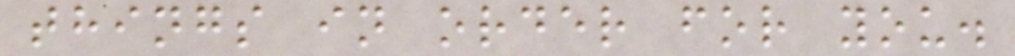things in order for you.
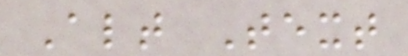Alt Text
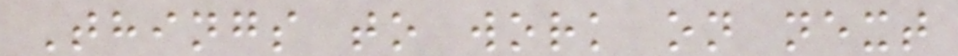Things to work on next
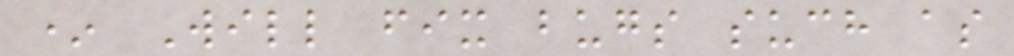* Will fix bugs such as
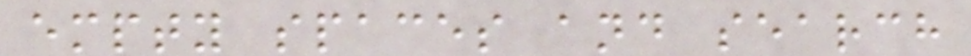empty spaces and search
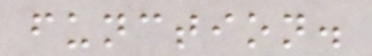function.
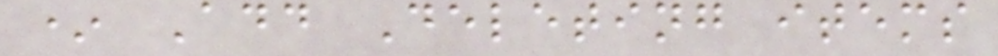* Add Deleting items
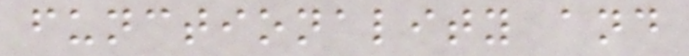functionality and
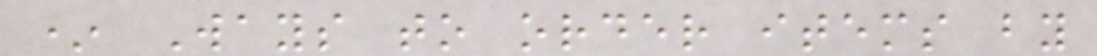* Ways to order items by
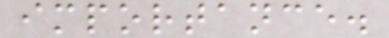importance.
